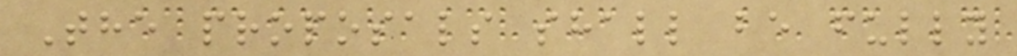The proposals shall be fully
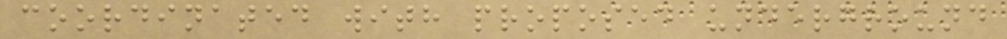coordinated with proposed underground
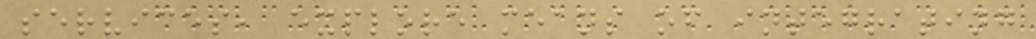services, explore means of integrating
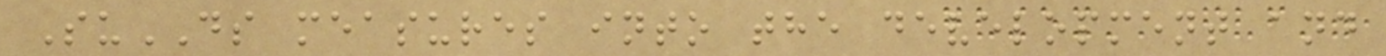SuDS measures into the development and
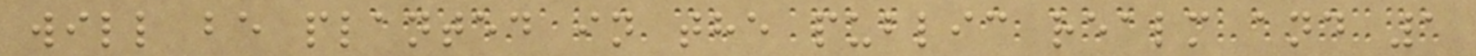will be planted in the public realm and 1
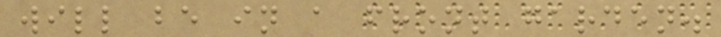will be in a front garden.
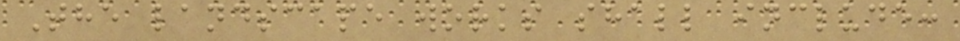The landscape works shall include:
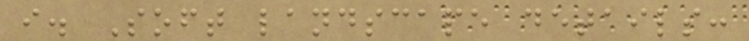i. Soft landscape details:
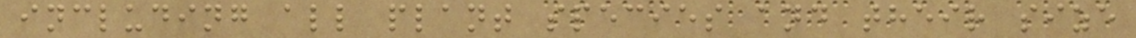including all plant species and their size
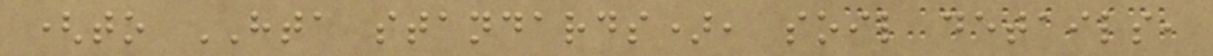(to HTA standards), soil details,
